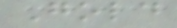Gold
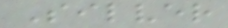Silver
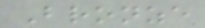Bronze
